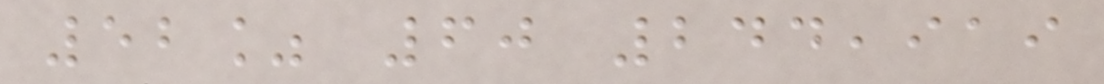52% 60 244,919
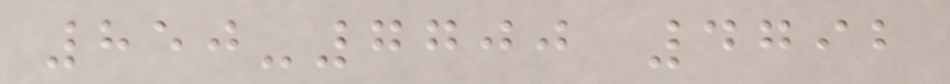850-7700 4792
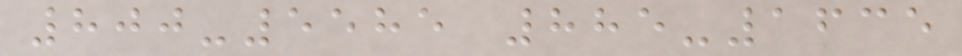800-5585 885-1635
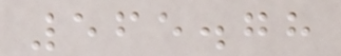565.78
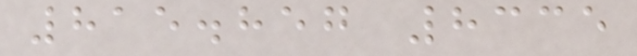815.857 8335
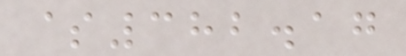$382.17
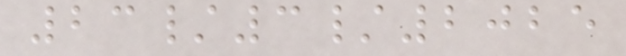23/3/2025
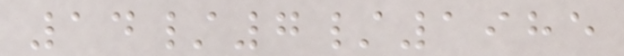14/7/1985
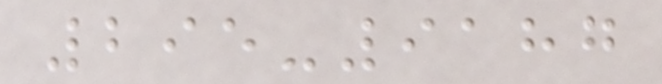295-9187
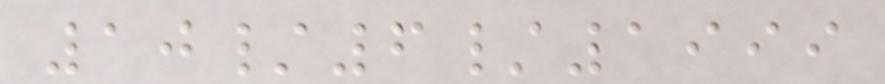10/6/1999
